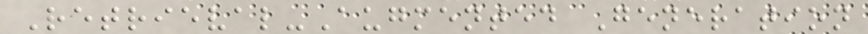Retrieval-Augmented Generation
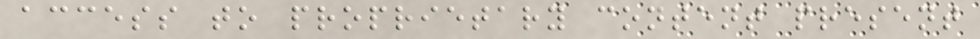access to proprietary content present
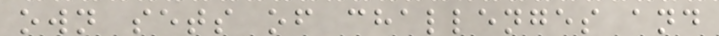own sets of challenges and
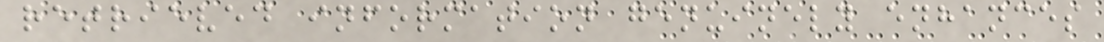retrieved information genuinely enhances
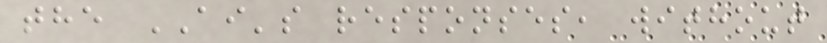the AI's responses, without
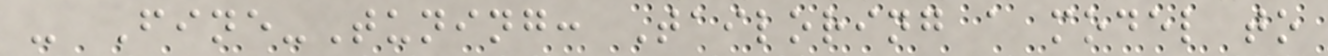- Fine-Tuning: Tailoring a model to
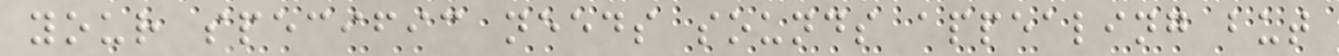your specific needs sounds appealing but
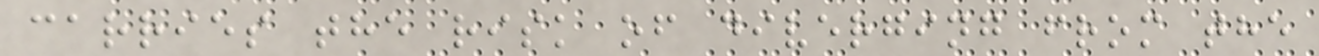carries the risk of diverging from the
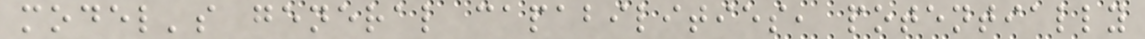model's general capabilities, potentially
